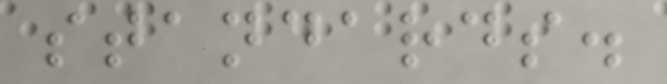standards.
